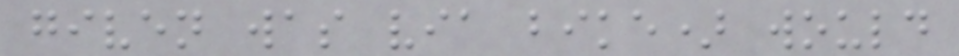given was via bike) would
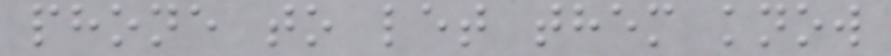phone to let them know
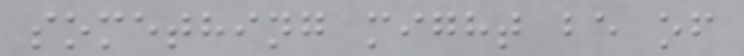something might be of
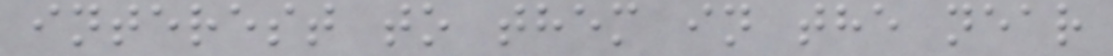interest to them in the near
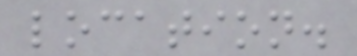location.
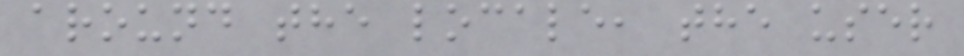around the locale, the user
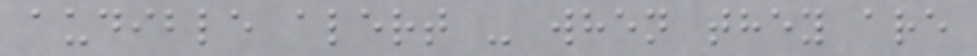audible alert - when they are
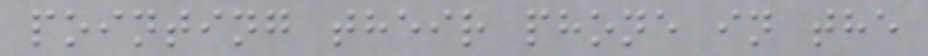pointing their phone in the
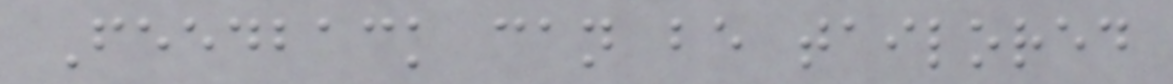Feedback can be tailored
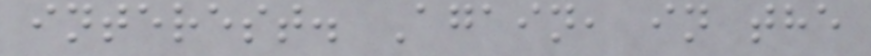interest. Again, in the
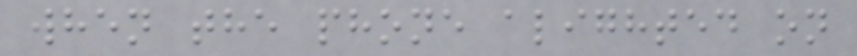when the phone alighted on
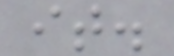it.
